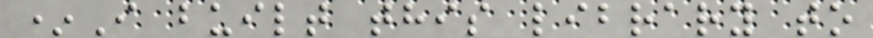*I built this library to
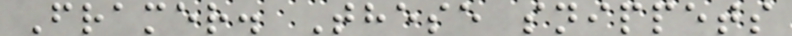Framer. These snippets
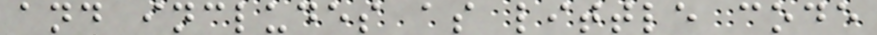and includes as little code
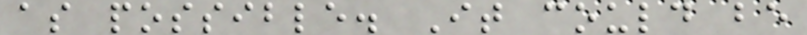as possible. It could be
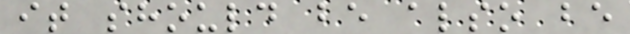it should be also be
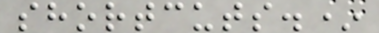shortcuts.*
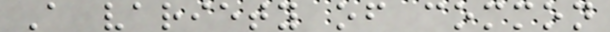A variety of common
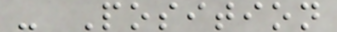- Position
